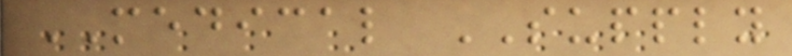MEDICAL SUPPLY
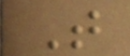T
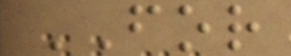FOR
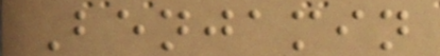Benjamin
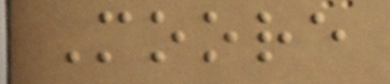Moore
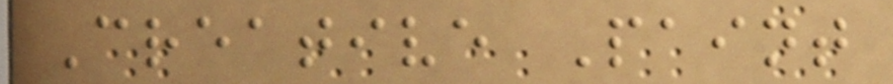Creative Paint
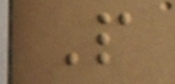P
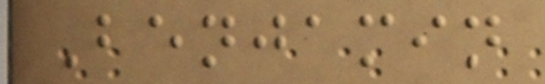Benjamin
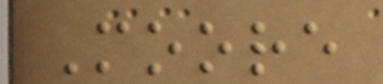Moore
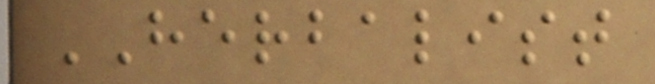HERBALIST
